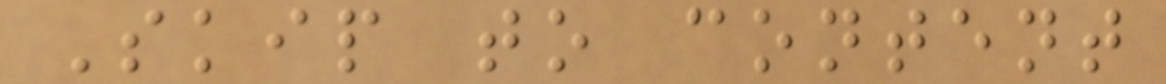Skip to content
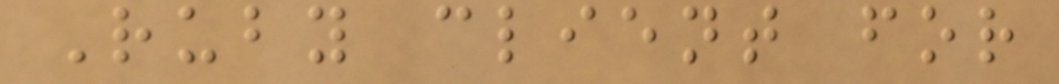Ruby client for
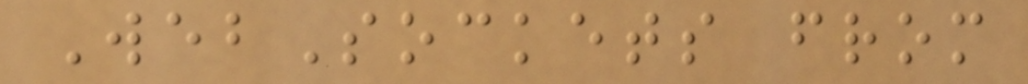WebSockets from
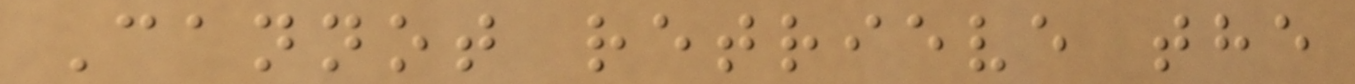Cannot retrieve the
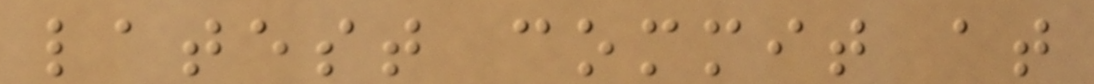latest commit at
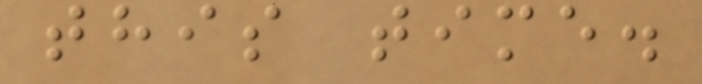this time.
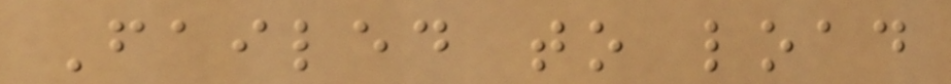Failed to load
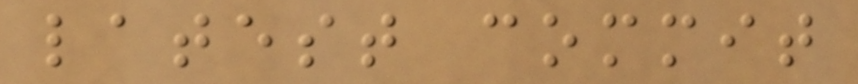latest commit
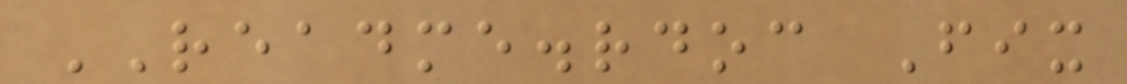README.rdoc Fix
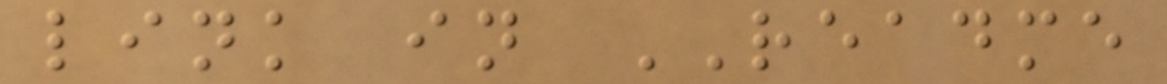link in README
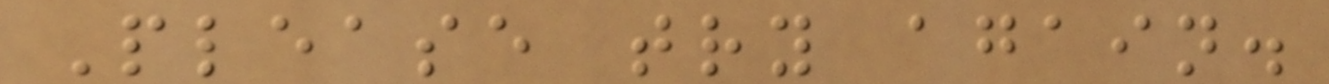Please try again.
